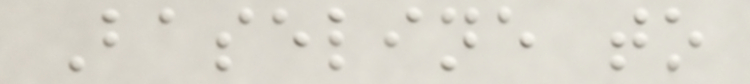Baseline to
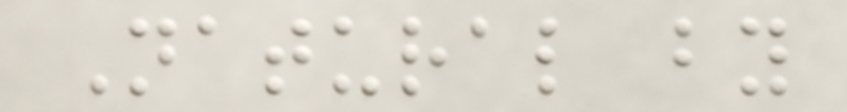Natural by
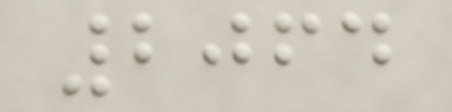2064
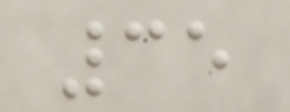35
